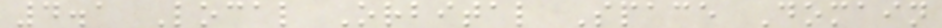4.1 Local Orbital Space Domain
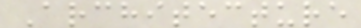Architecture
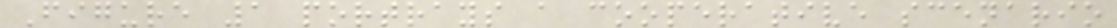Figure 1 portrays a cooperative scenario
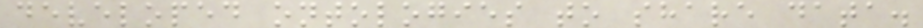developed ontologies to share data.
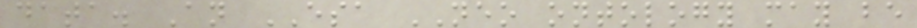data. An ESA NEO ontology may be
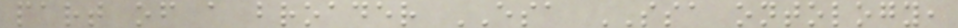part of a broader ESA SSA ontology,
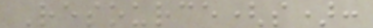Resource(s):
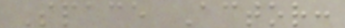Space Actor:
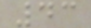43
